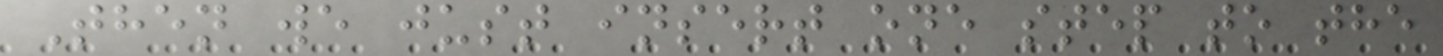Then we just insert one step to the
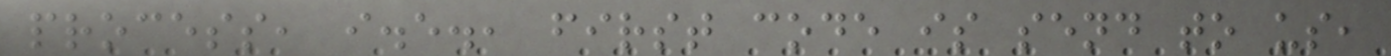process, i.e., first code is send to us,
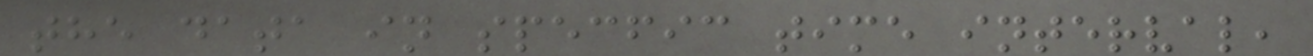the data in specfic time interval,
